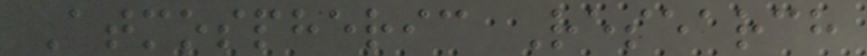Atmospheric Research
